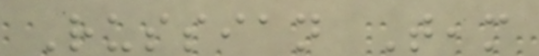Russian Team
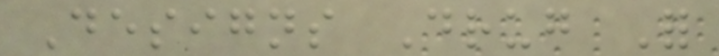Designs Drug For
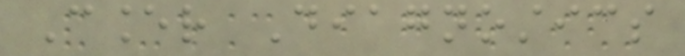Cancer Diagnostics
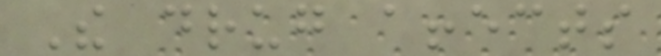The drug affects
